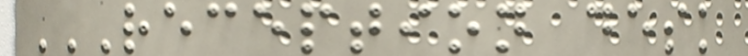RECEPTION DESK
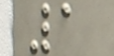1
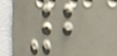2
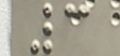3
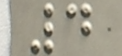4
